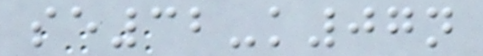se32-k07n
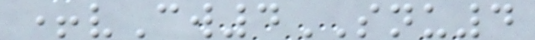+vCw4SNU4
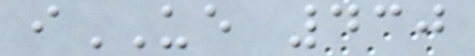iUE 430
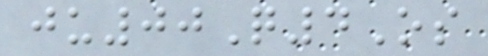ju00Q4Os
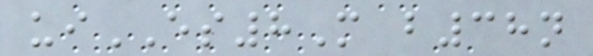uiES8M b38n
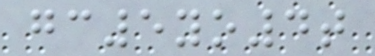gc5yo4t
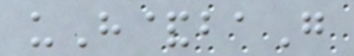uH&baG
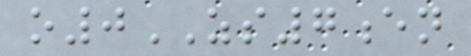o0ZS7en
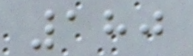180
